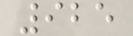925
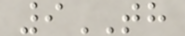9TH
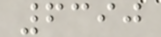6390
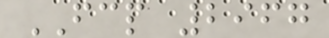FCP 2967
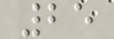25
